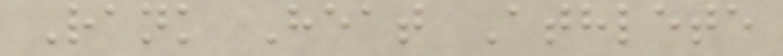Rank Heat Athlete
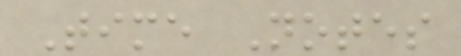Time Notes
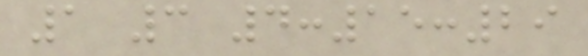1 3 4:15:29
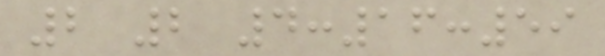2 2 4:16:59
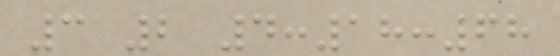3 2 4:18:68
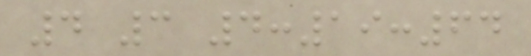4 3 4:19:64
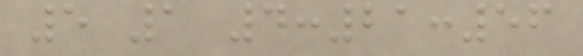5 1 4:21:56
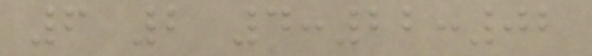6 2 4:22:02
